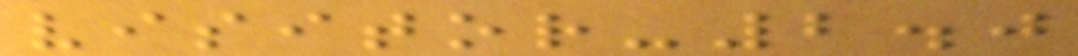visitor-2.0
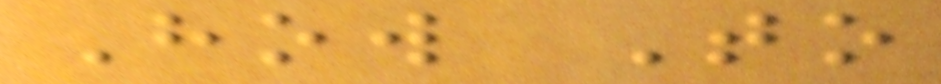How To
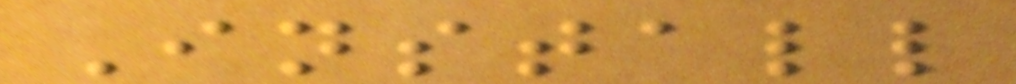Install
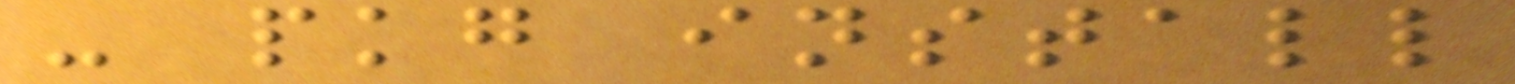- pkg install
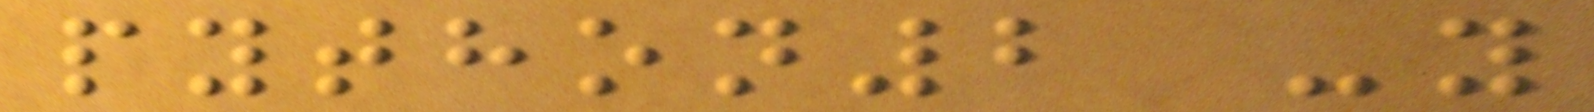python2 -y
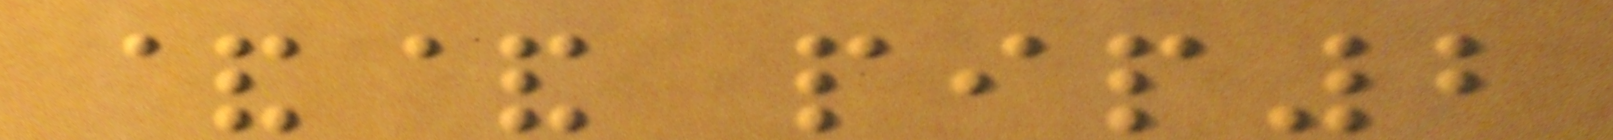&& pip2
